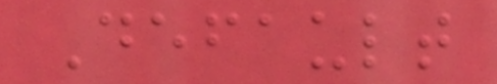Default
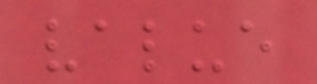value
